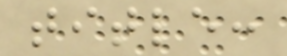title:
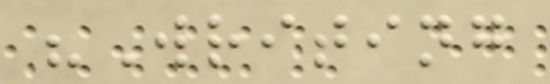"Writing
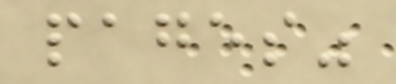pages"
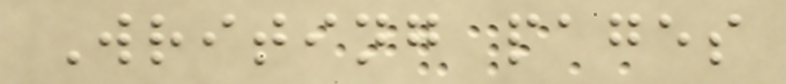Writing pages
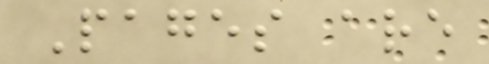Pages are
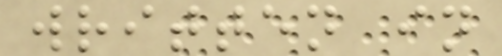written in
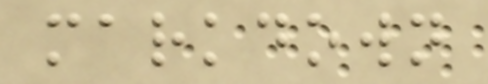markdown
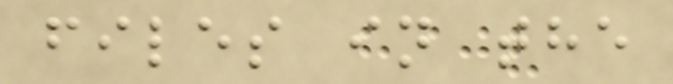files in the
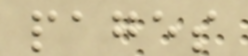pages
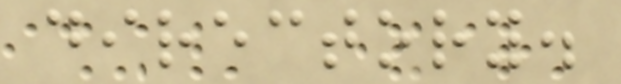directory.
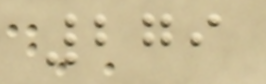279
